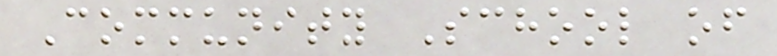Community School of
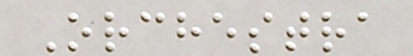Orchestra
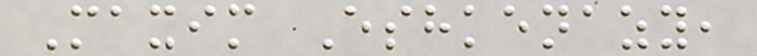Maxim Eshkenazy,
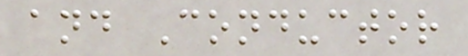and Conductor
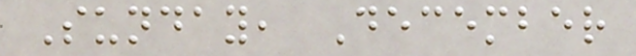Sunday, December
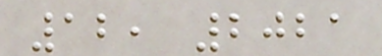12, 2021
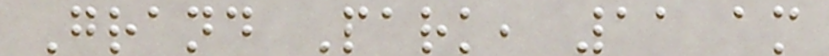Grand Park, 11 am
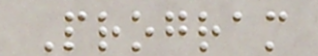Program
